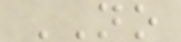NO
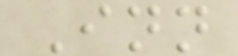Inn
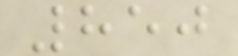850
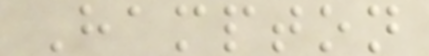Hampton
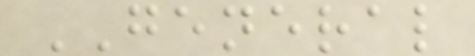GENERAL
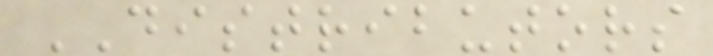DISTRIBUTORS
